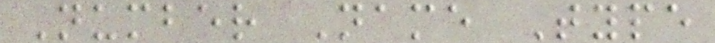Number Name Type
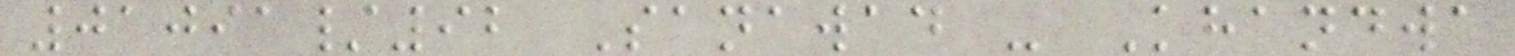01091/92 Sanawad - Khandwa
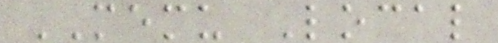MEMU Local
